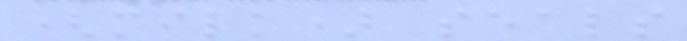(milk) seals
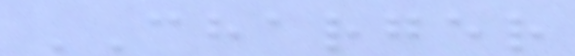CHARGER
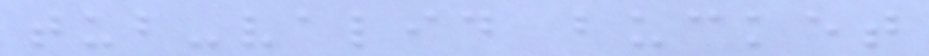tub-valid bucket
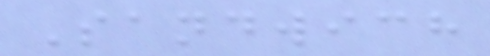Sandwich
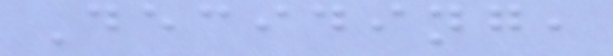Deciding,
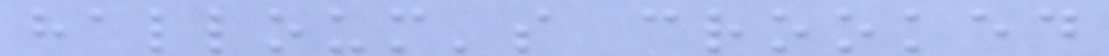halloum's crooked
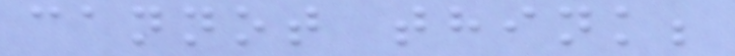cannot think;
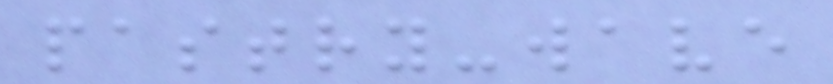pastry-wave
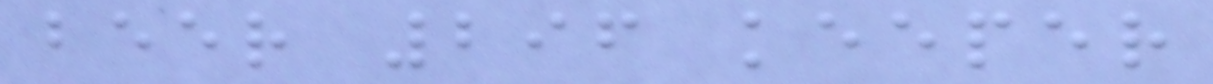beer 296 keeper
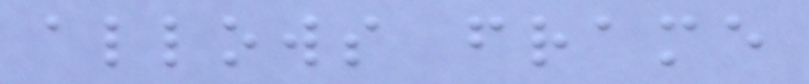allows frame
